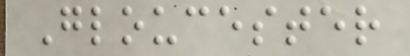Gloucester
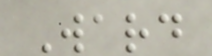Ward
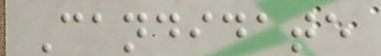Candidate
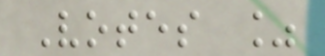Votes %
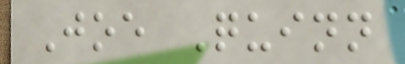Joe Quinn
